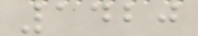1420
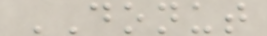DONUT
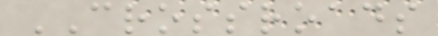CROSSROADS
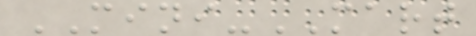MINI-MART
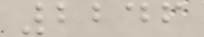2246
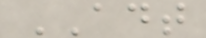ADT
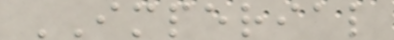IMPERIAL
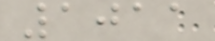1011
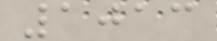1013
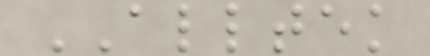ALLTEK
